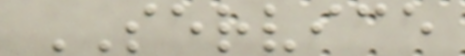SERVICE
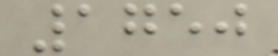1750
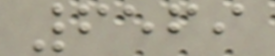6569
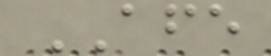AFE
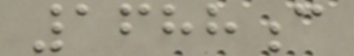1688c
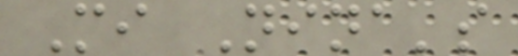Mi Nina's
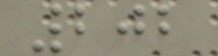202
